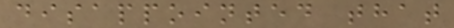disappointed that
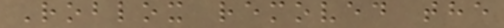Roblox removed the
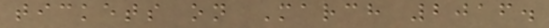tickets on March 2016.
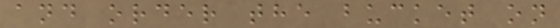and order the bucket on
